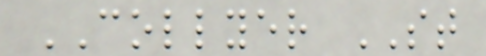COLLYER ST
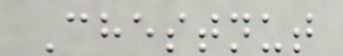Chestnut
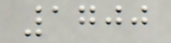1700
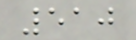510
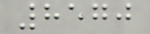8570
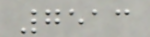7513
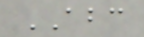ABC
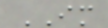IM
